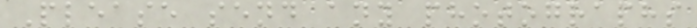Please send any photographs
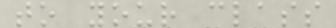to your class
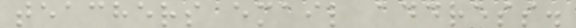teachers email address.
